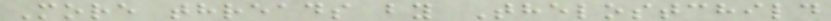More threads by Thelostchild
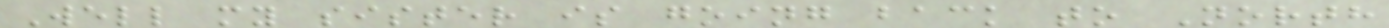Well my sister is going back to North
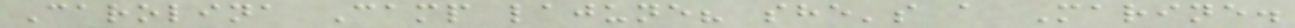Carolina Camp lajune? she's a Marine.
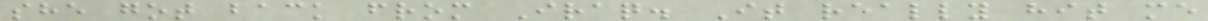she got back from Iraq. It really hit me
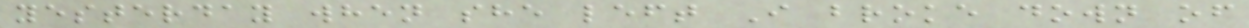yesterday when she left I broke down of
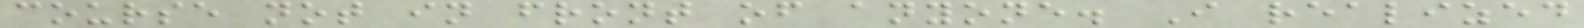course not in front of anyone. I realized
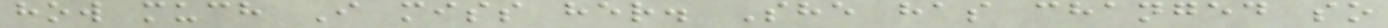how much I miss her. She has changed so
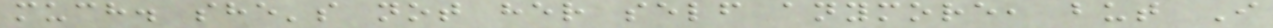much. she's not her self anymore, but I
